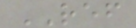REF
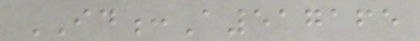ID:A517165
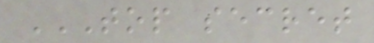TOP SECRET
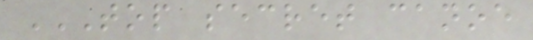TOP SECRET CANOE
